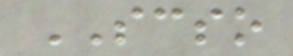SCSO
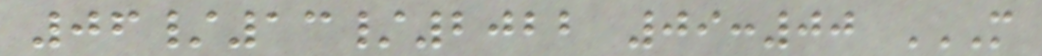06/13/2022 09:00 M
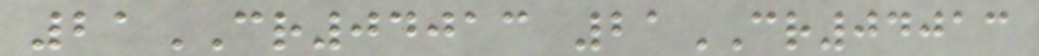21CR04013 21CR04013
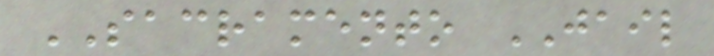SACRAMENTO JAIL
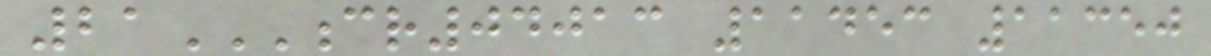21CR04013 11453 11350
